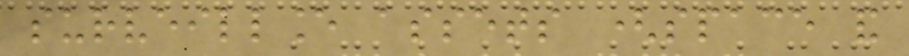surveillance assets (space and
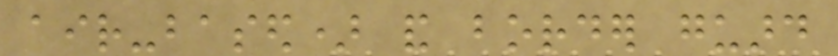air-based) and border guard
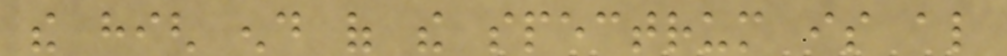the high end of the spectrum is also
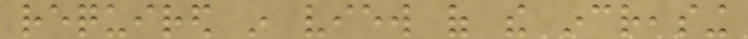required in view of the increasing
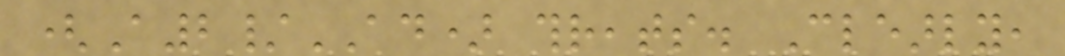(A2/AD) threats. Clearly,
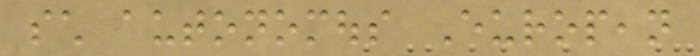such autonomous European
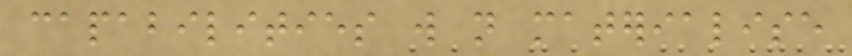capabilities will not materialise
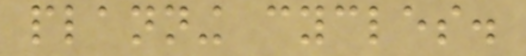planning cycles.
